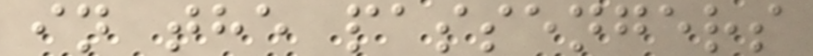in the passengers
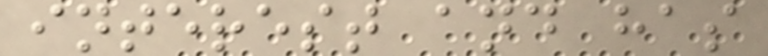interest and has
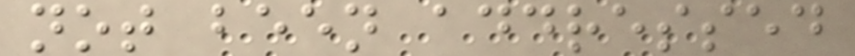not been addressed
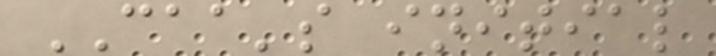CAA's initial
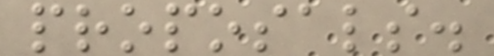proposals.
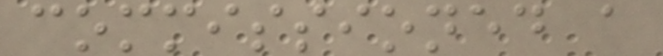commissioned a
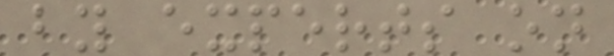by experts on
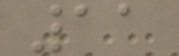11
